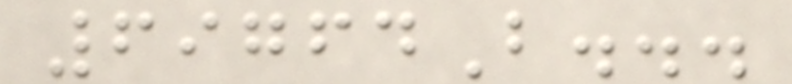69764B...
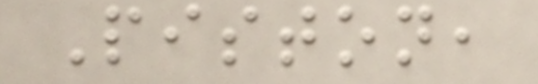Piston,
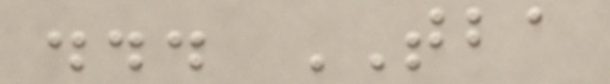... TBA
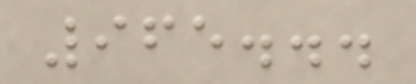965...
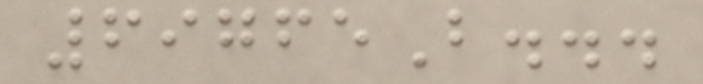69765B...
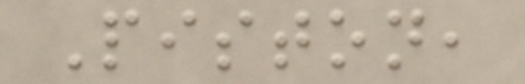Piston,
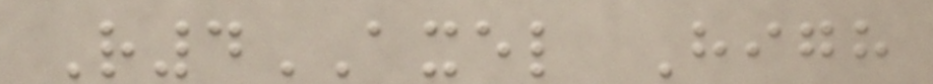R4AXEL High
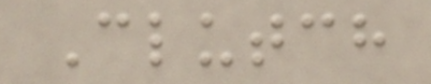Clutch
